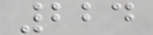224
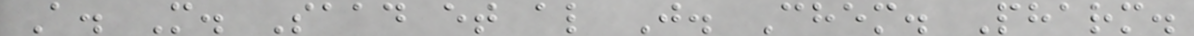A. M. Saad et al J. Chem. Pharm.
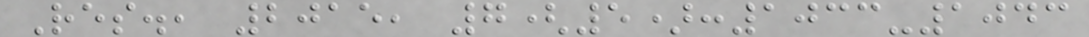Res., 2015, 7(5):1033-1043
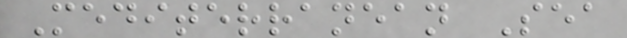Mediterranean Sea
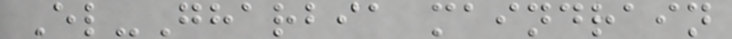El-Gharbia maindrain
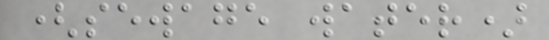(sewage water)
